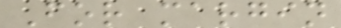For margin
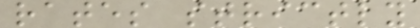rates strictly
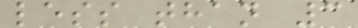less than 3
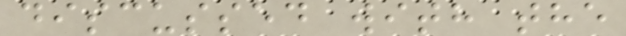discussed with the
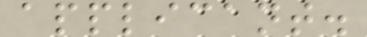applicant.
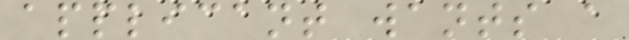applicant wants a
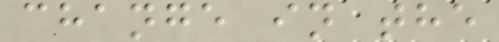change in the
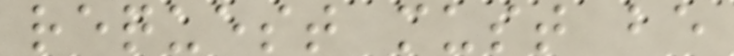request must be
